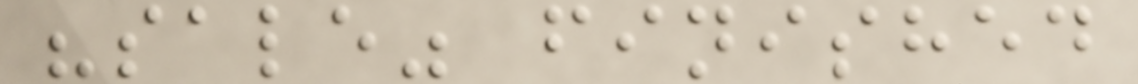"sale" finished
